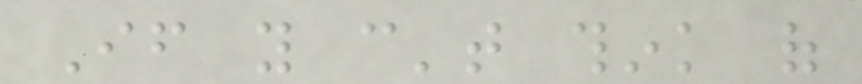If you can't think of
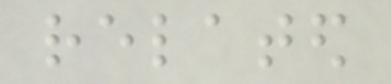related
